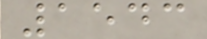1543
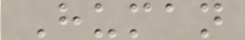Human
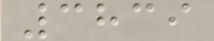3839
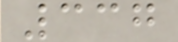337
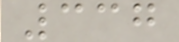337
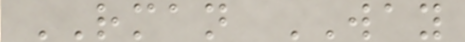RMAN WAY
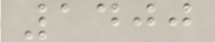1400
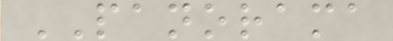PANORAMA
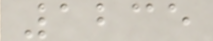1235
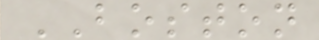BOSTON
